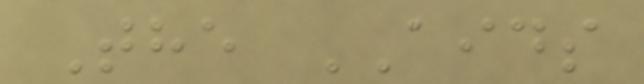The AIDS
